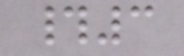#3
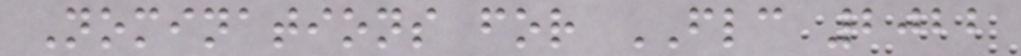Nominations for FLC 2022
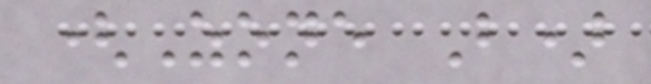(Zone B)
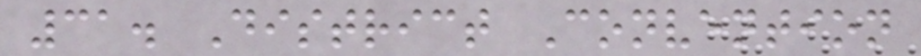31. District Convention
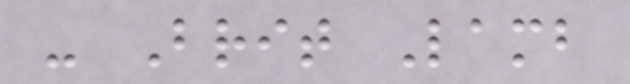- Brit Lamb
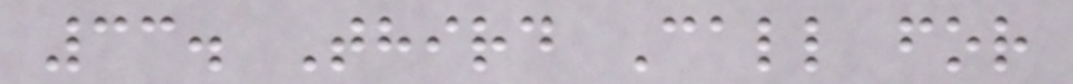33. Third Call for
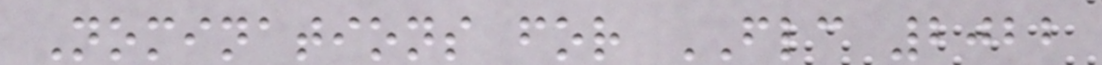Nominations for FLC 2022
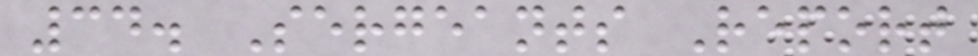34. Sergeants Report
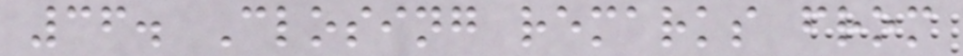36. Closing remarks from
